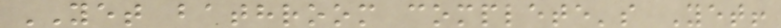YET bathroom complete's Yet!
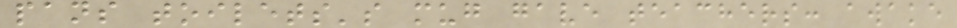pans toilets's mug gave teachers: awake
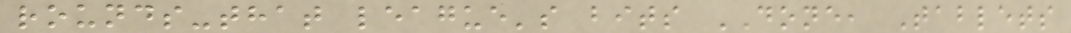rounds-that league's bits DONE, Tablets
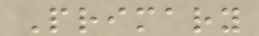Primary
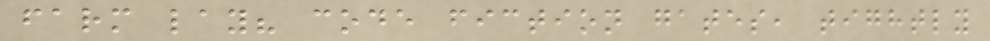farm lay? code fiction gates, tightly
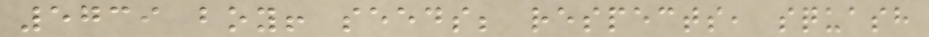5739 boy! seeds; respects, squash
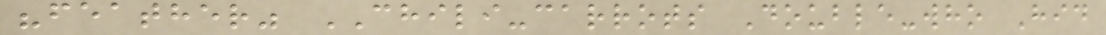"feather" CHILI-carrots Double-who Hid
